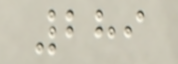289
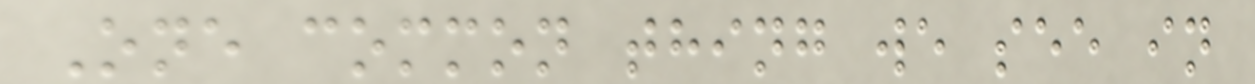One common thing we see in
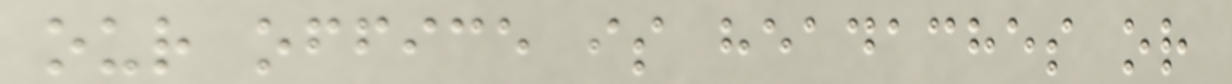our office is headaches or
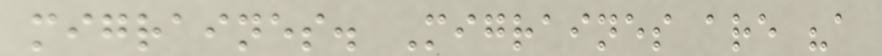migraines. Migraines are "a
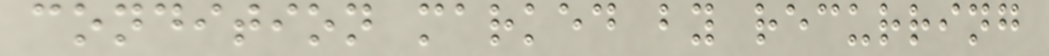condition marked by recurring
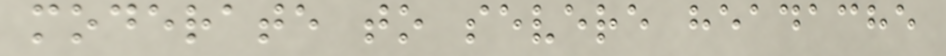moderate to severe headache
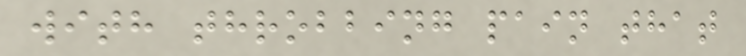with throbbing pain that
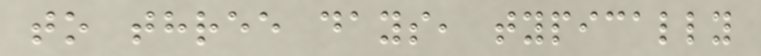to three days, typically
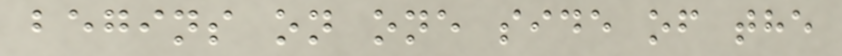begins on one side of the
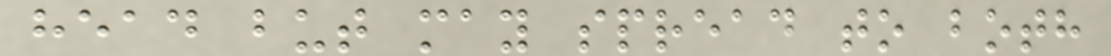head but may spread to both
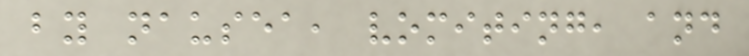by nausea, vomiting, and
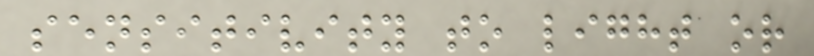sensitivity to light or
